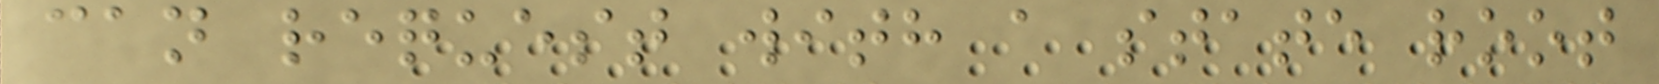can request with a state root
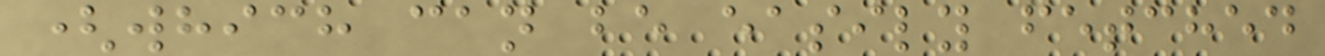(which can be easily fetched
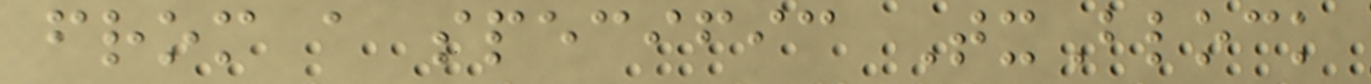from a specific TxBlock
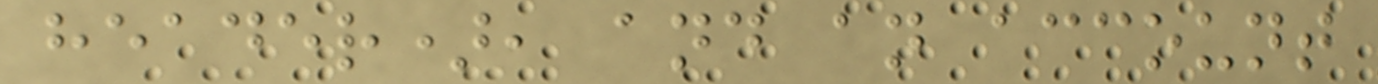header), and an account
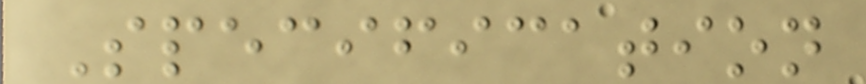Specification
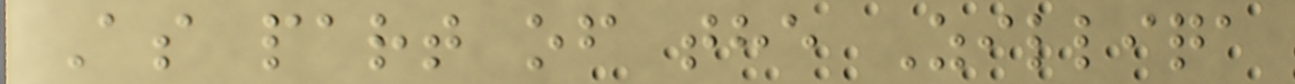As part of the Zilliqa
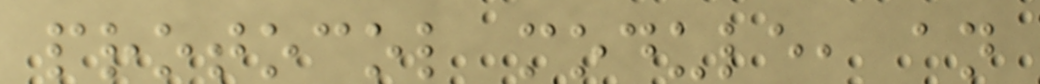protocol module, an
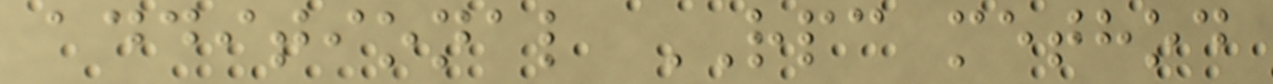additional RPC method
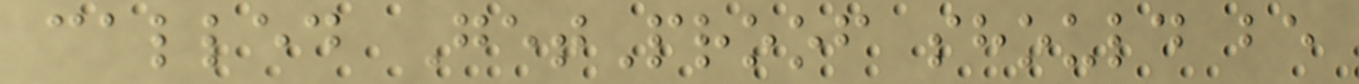called GetProof should be
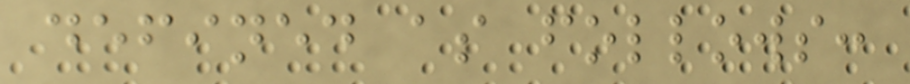defined as follows:
